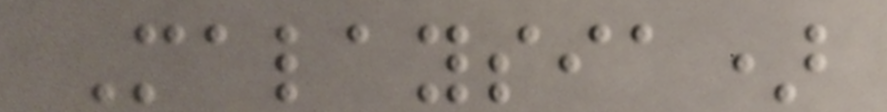Malaysia)
